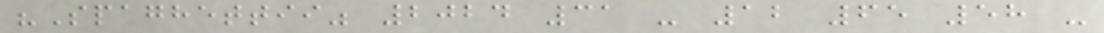"Spaghettii" 2024 31 - 12 65 58 -
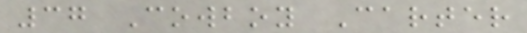37 Cowboy Carter
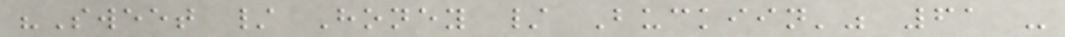"Sweet / Honey / Buckiin'" 61 -
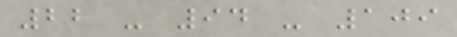22 - 94 - 109
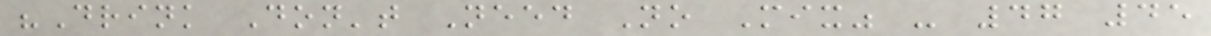"Drink Don't Need No Mix" - 47 45
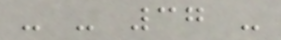- - 37 -
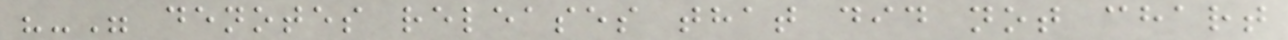"-" denotes releases that did not chart
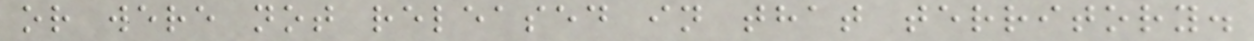or were not released in that territory.
